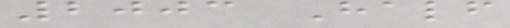2003 Half
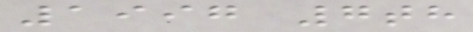1997 7th
